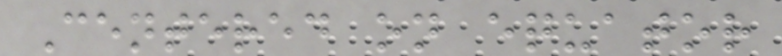Centered on equator
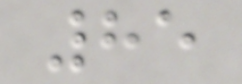85
